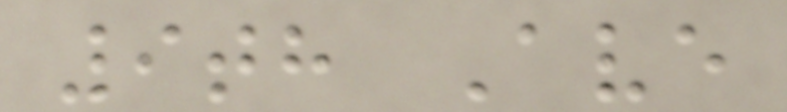9th Ave
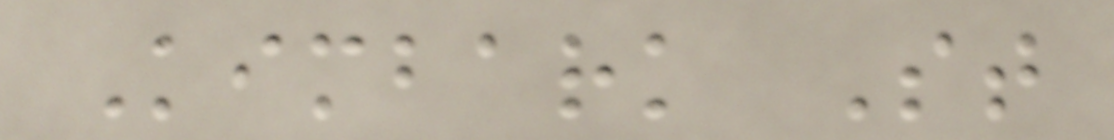Kimbark St
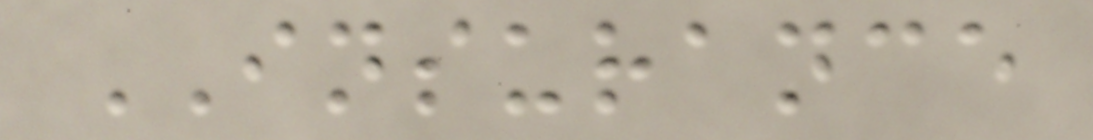INSURANCE
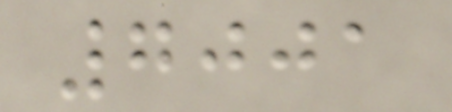7001
